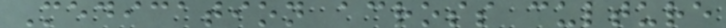Medication across culture
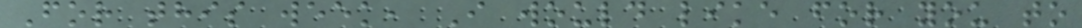For this week, I would like for you to
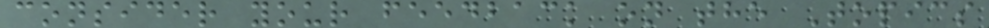consider your feedback on the Topics
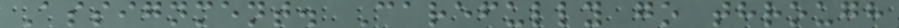Assignment. Carefully go through
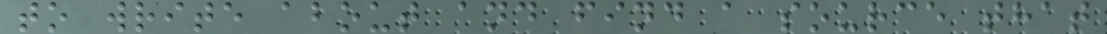to write about and find a source that
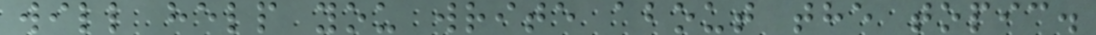will help you write about the topic.
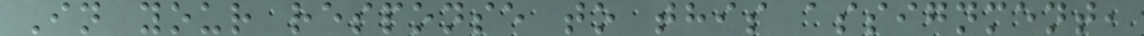In your response to this assignment,
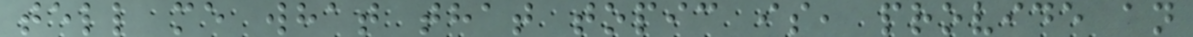tell me what that topic is, provide an
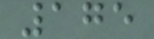175
